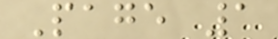Page 1
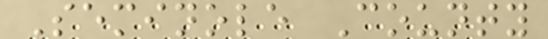Seminole County
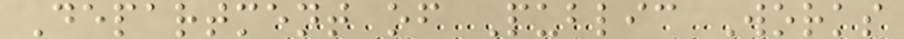Department of Public Works
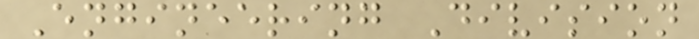Engineering Division
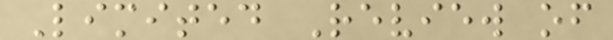Limited Review of
